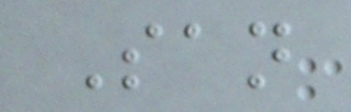San
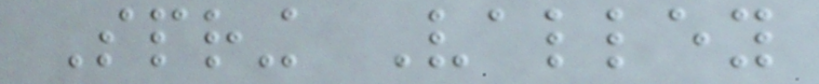Spring Valley
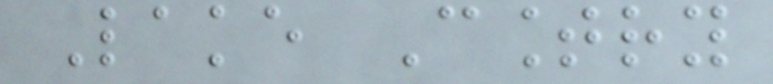Lake Country
